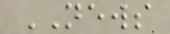NEWS
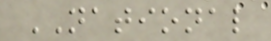NATIONAL
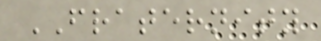FRATERNITY
